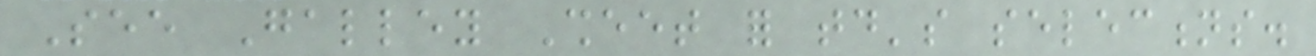See Galley Sheet for today's selections.
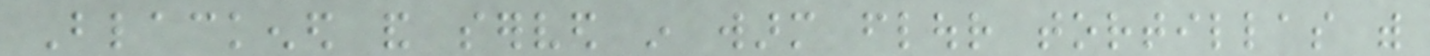Blackened and served in warm flour tortillas with
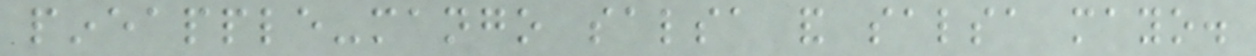pineapple-mango salsa and salsa mayo.
